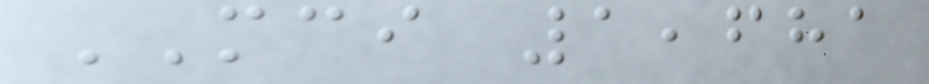MCI 1,681
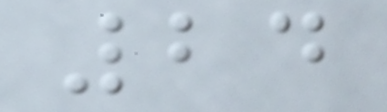24
